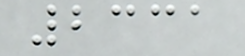2331
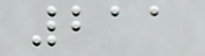211
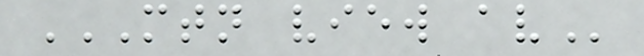MTN VIEW AV
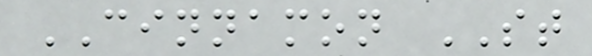CINNAMON ST
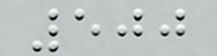500
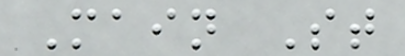Main St
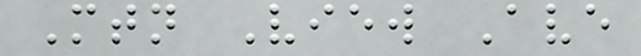Mtn View Ave
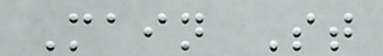Main St
